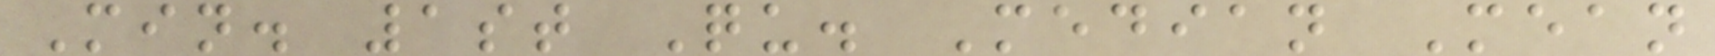Min. 1st Qu. Median Mean
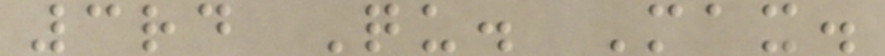3rd Qu. Max.
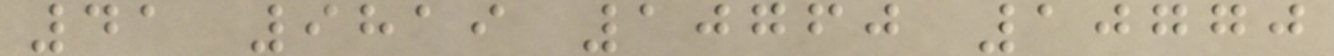41 9819 10760 10770
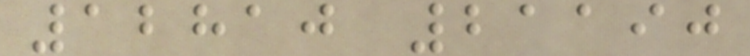12810 21190
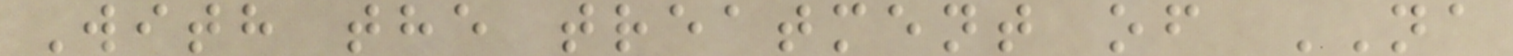With the treatment of NA
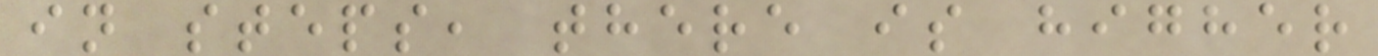in steps, there is higher
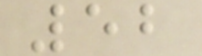52
